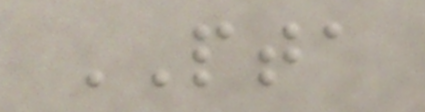PTA
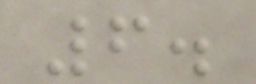6.
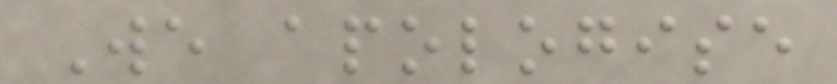We apologise
